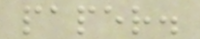paper.
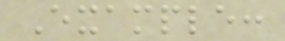Example:
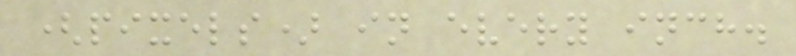(pixels) in every inch.
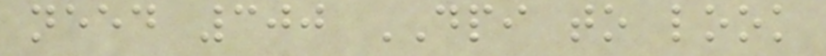need 300 DPI to look
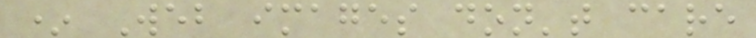* Web images don't care
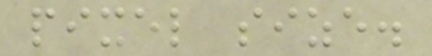pixel size.
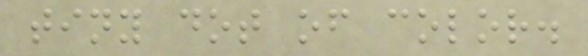tiny dot of color.
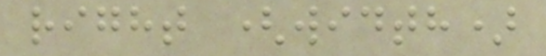right (width)
